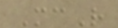McR
